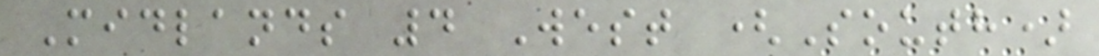Midlands 4 West (South)
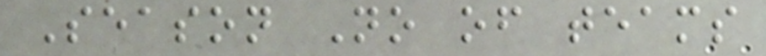Season No of teams
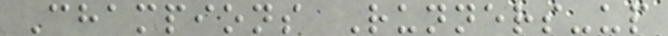Champions Runners-up
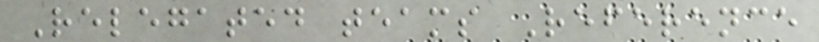Relegated teams Reference
